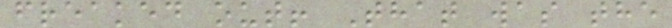freaked out! That was the
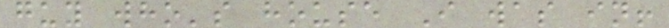guy who's house I was in!
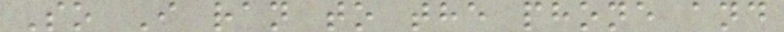So I ran to the phone and
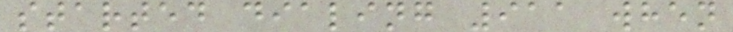started dialing 911 when
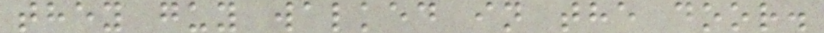they guy walked in the door.
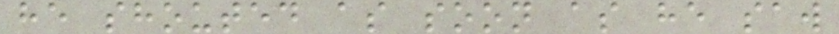he shouted as soon as he saw
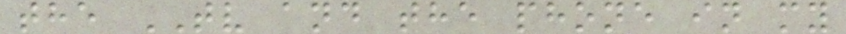the TV and the phone in my
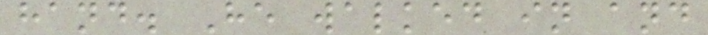hand. He walked in and
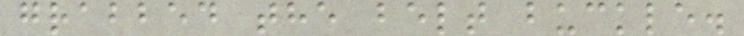grabbed the belt buckle.
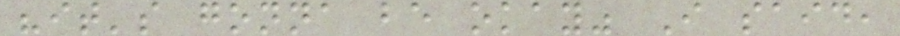"it's gonna be okay" I said,
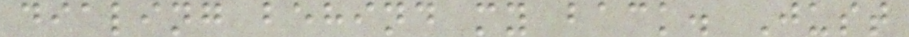dialing behind my back. Just
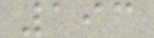193
